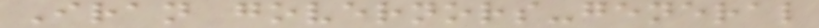Iran governors-general
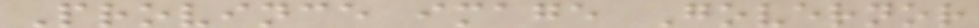Province image Governor
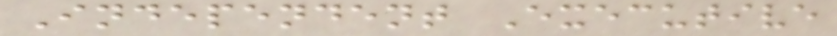Independent Executive
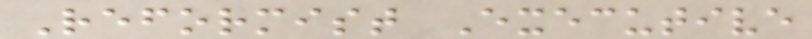Reformist Executive
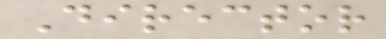Director
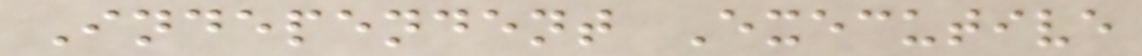Independent Executive
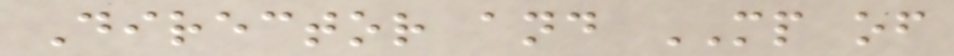Director and MP of
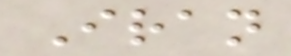Iran
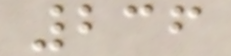236
